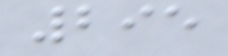295
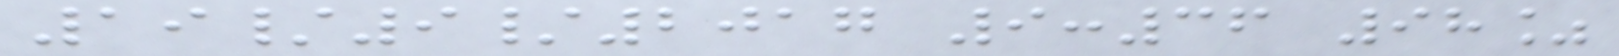19/9/2017 9:36 98%
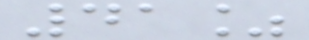41%
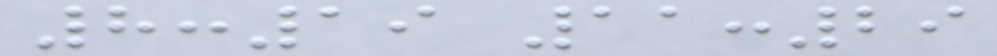8:19 11:29
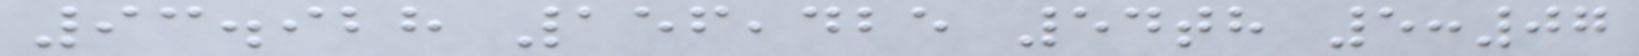93.928 156,425 54th 5:07
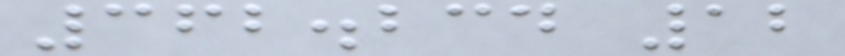362.234 12
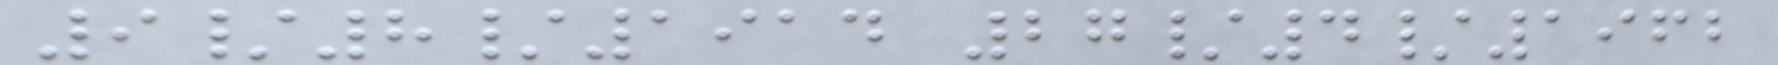9/8/1914 27/4/1962
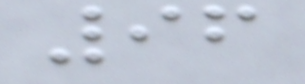96
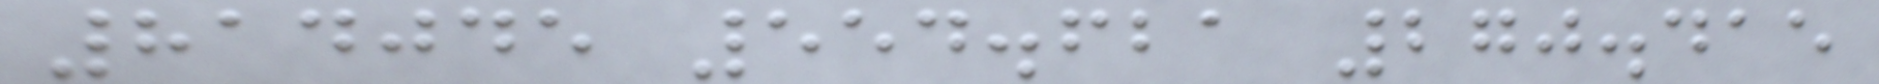814045 554.621 270.415
